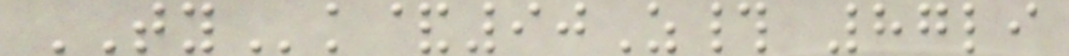TYk&90Z# 87li
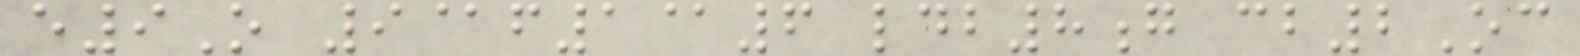e9O 9@f1@6 ldb8g cb2Oc
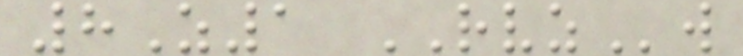8Z1 RVZw
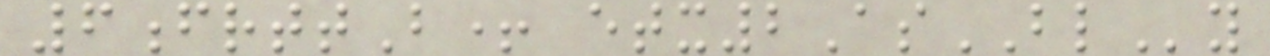6frttB+ etx2AsBLy
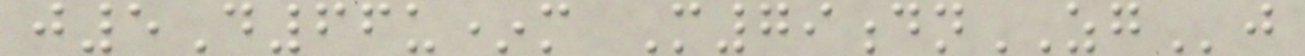j5D66u*m M79dnZGj
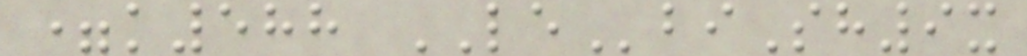=k588 LEbiSh9x
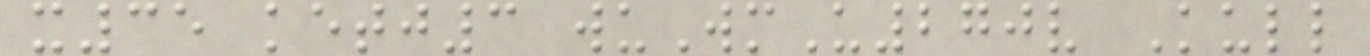x35 ketj3 wuWmU270v Kull
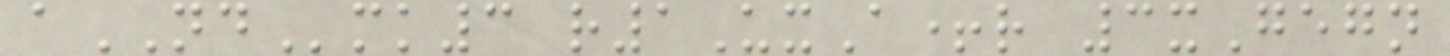aNDmk3 r1UxA+r 3xGegn
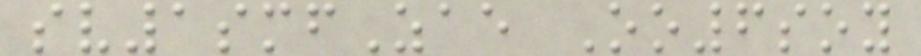sv1smfZae Oo6soy
